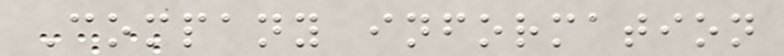Company information
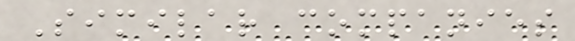Similar companies
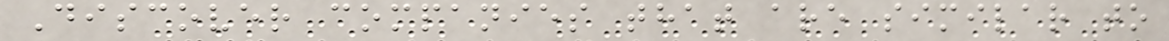Discover companies that are similar to
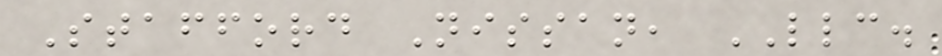Stafford Nissan, LLC.
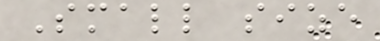Small size
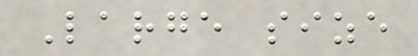Large size
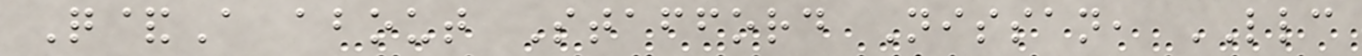Q&A about Stafford Nissan, LLC
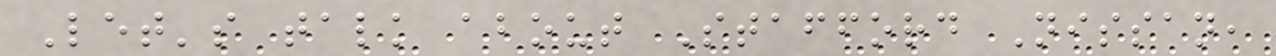Let's talk about Stafford Nissan,
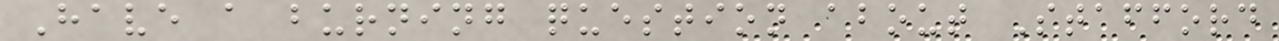Have a burning question about Stafford
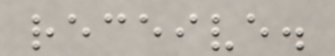receive.
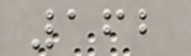162
